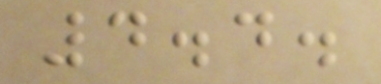4.4.
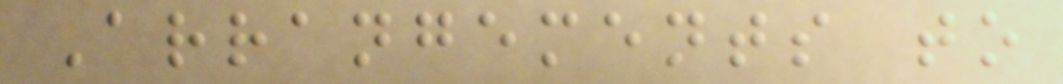Arrangements to
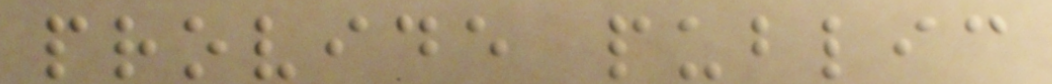provide public
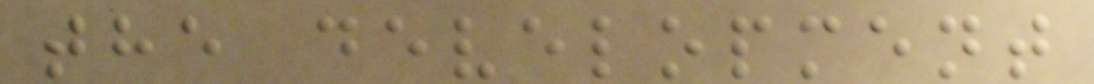the development
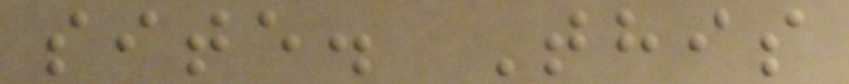site. This
